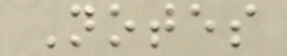Notes
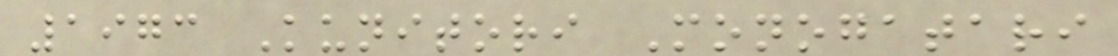1973 Kunitori Monogatari
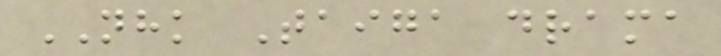NHK Taiga drama
